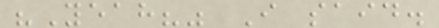"Yeah?" I said.
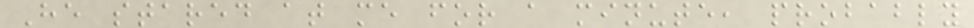He stared at me for a minute, probably
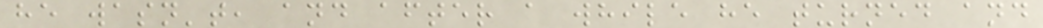he wasn't, and after a while he turned and
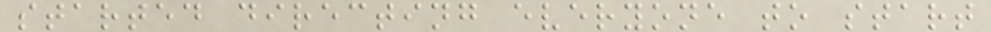started directing everyone to start
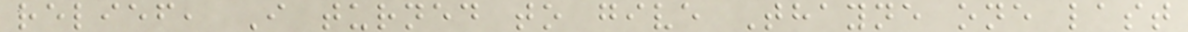relief, I turned to give Thayne one last
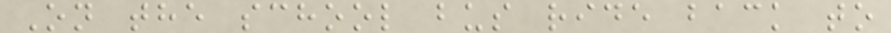On the school bus ride back to
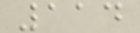114
